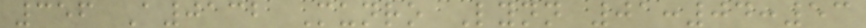356 A0132 Munro Lynn 01:04:53
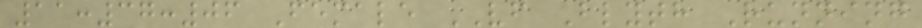11:37:06 Female VF Blyth Running
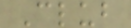Club
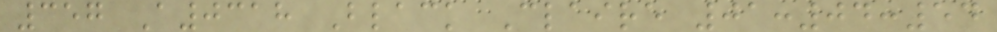357 A0318 Black Claire 01:04:54
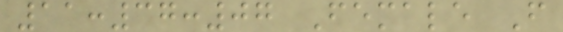11:37:07 Female F
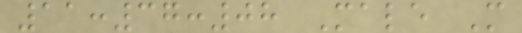11:37:08 Male M
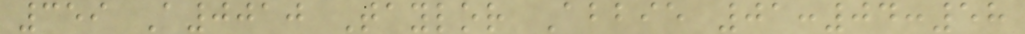359 A0010 Taylor Abbie 01:04:58
